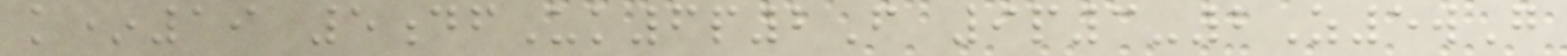k*19 5dfUk6p2F 9p3-2Z5wG
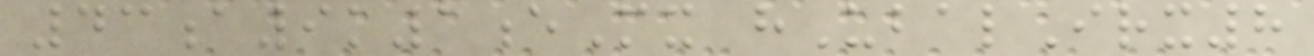43a9k1eMx hUbalIrx8
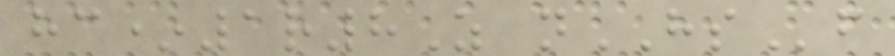hc*1r8Z nHSf
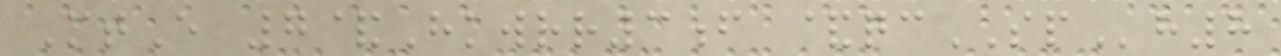MtE 7&Hkwrr3f &qcSPh8
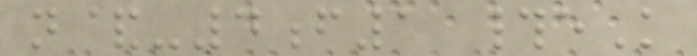n&-4f1 #eK
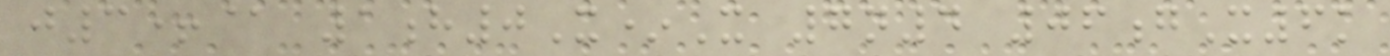j3+@ 1h0X*X 7n4 06gX6k
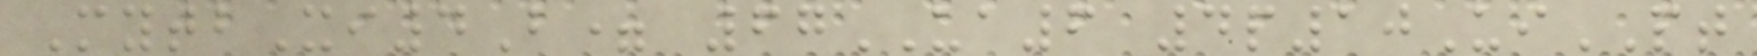MytbXi4B= 67UA6 4p10UiPT
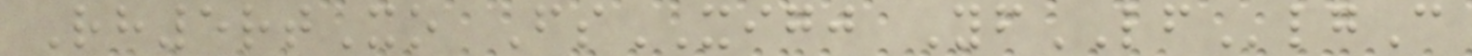Rh5rtXo FsXIGJ YfLFlgC
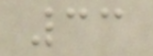33
